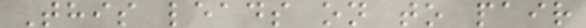This leads on to pair
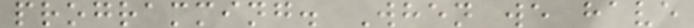programming. When we have
